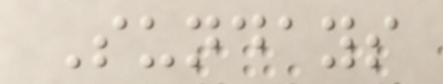Sundays
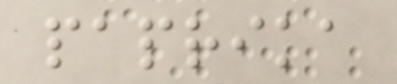paprika
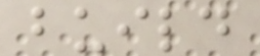build
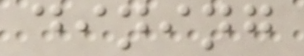dining
